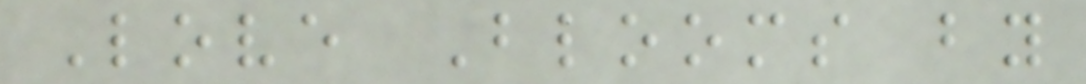Love Blooms by
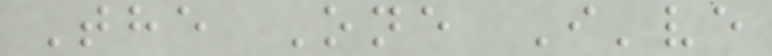The One I've
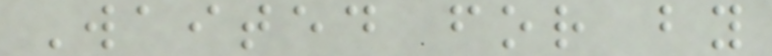Waited for by
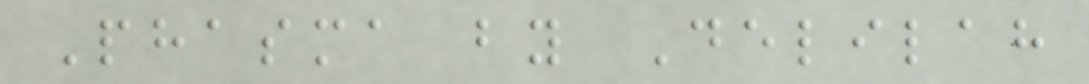Phasma by Delilah
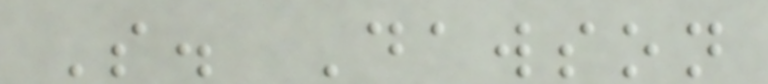S. Dawson
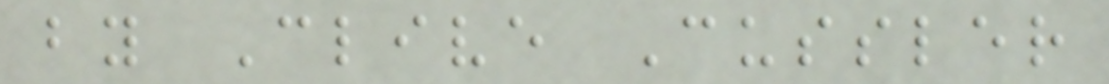by Clive Cussler
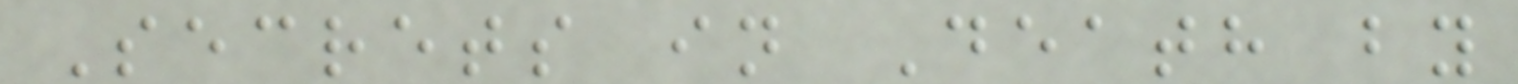Secrets in Death by
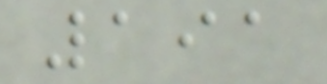191
